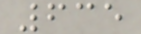635
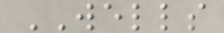WELLS
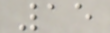15
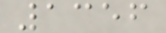1356
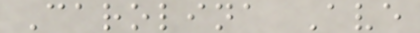Carolina Ave
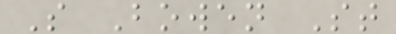S Bowen St
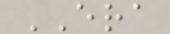ERA
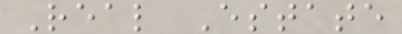Real Estate
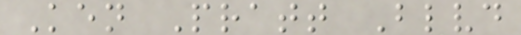Ken Pratt Blvd
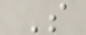S
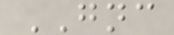GNC
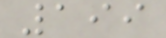199
